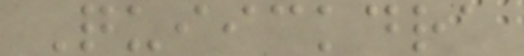Quiickdra
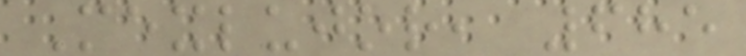Mexlujor, 685
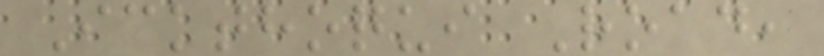Ickthoqui Road,
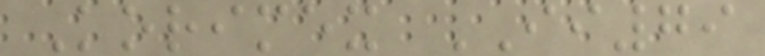Korimex II79
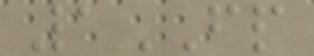1FP
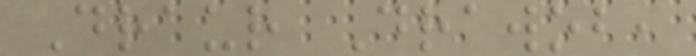Draur Drawob,
